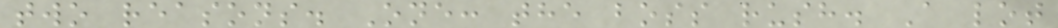two reasons. One: the boss rush. A lot
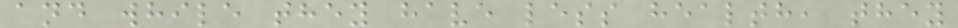and while they have less health, they
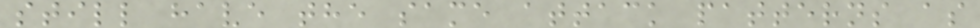still have the same attack patterns as
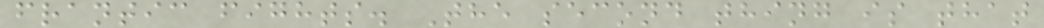frantic fights. The second thing is that
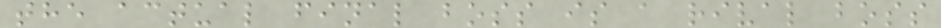the actual final boss is a rival boss
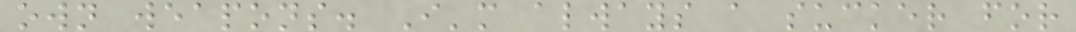own weapons. I'm always a sucker for
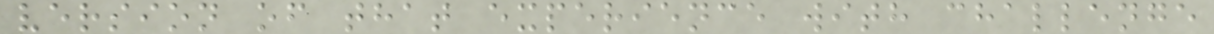version of that experience with challenge
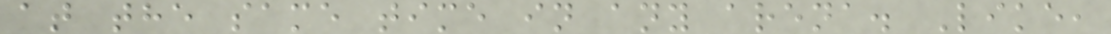at the same time in any arena. Like,
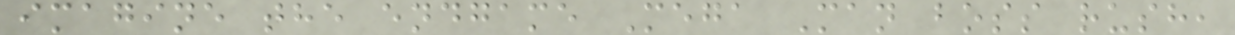imagine the endgame Mega Man boss rush,
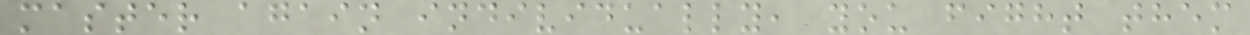master again individually, you fight them
